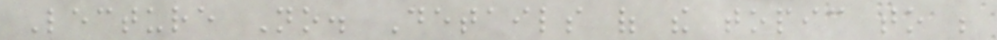Lecture No. Details of the topic to be
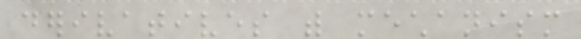derivatives with mechanism
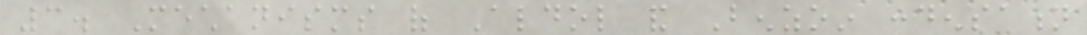3. Mechanisms of Aldol and Benzoin condensation
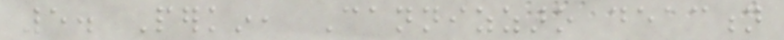5. Perkin, Cannizzaro deaction
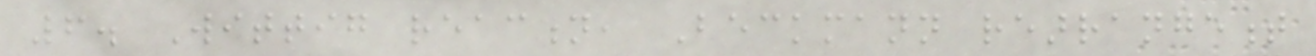6. Wittig reaction, Beckmann rearrangement
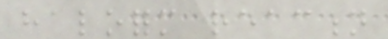haloform reaction
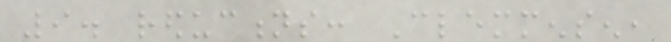9. reductions: Clemmensen,
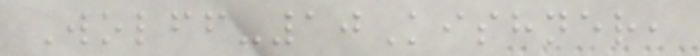Wolff-10Kishner,
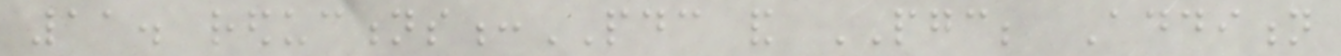11. reductions:PDC and PGC; Addition
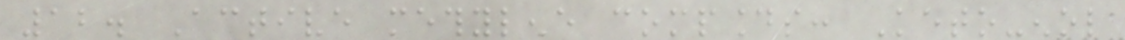12. Active methylene compounds: Keto-enol
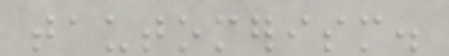tautomerism.
